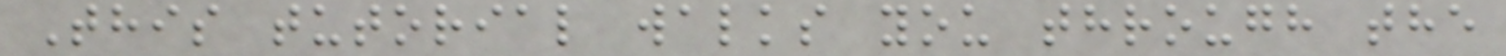This tutorial walks you through the
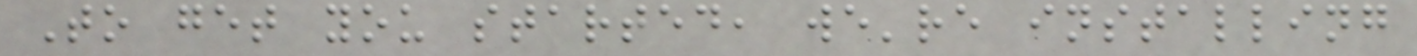To get you started, we're installing
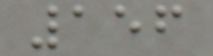156
